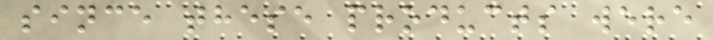since these products were
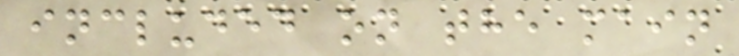included on the main
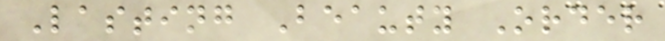Lasting Beauty Order
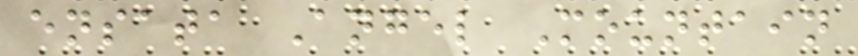ensata Angel Mountain
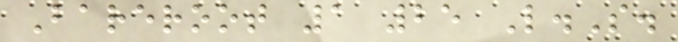Bareroot 1 25 L.S.
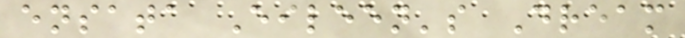ensata Eileen's Dream
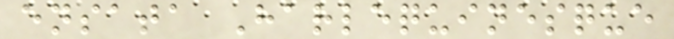ensata Harlequinesque
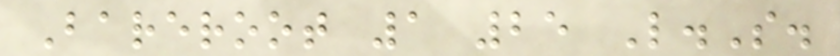Bareroot 1 25 L.S.
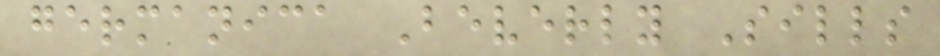germanica Beverly Sills
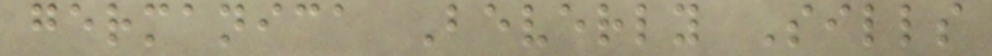germanica Beverly Sills
